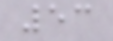53
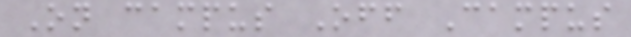On campus Off Campus
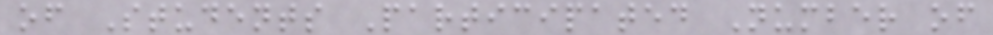of Students Participated Number of
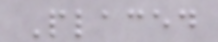Placed
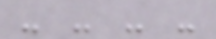- - - -
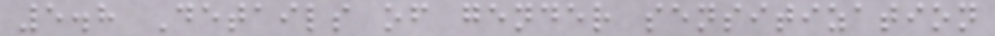5.8 Details of gender sensitization
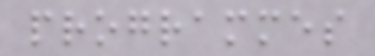programmes
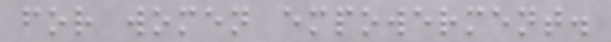for women empowerment.
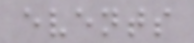events
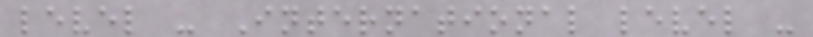level - International level -
